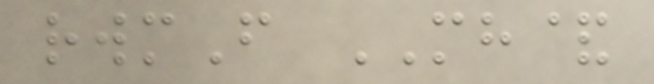rwmF MH&
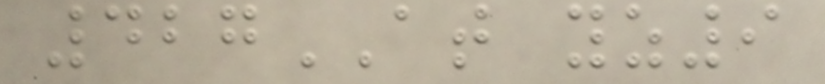427AT yz9
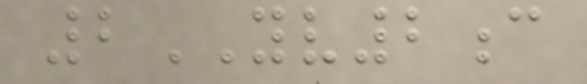2YV2c
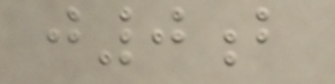j0b
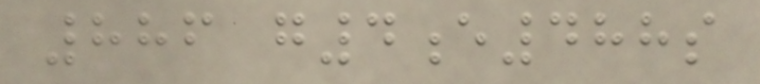886 g4e488s
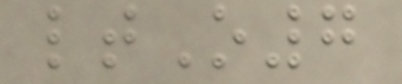ltO7
